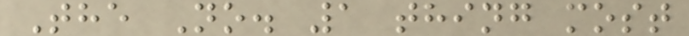The No. 1 thing most
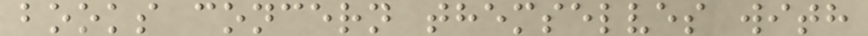books concern themselves with
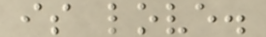is love.
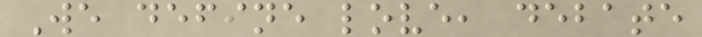We define love, debate
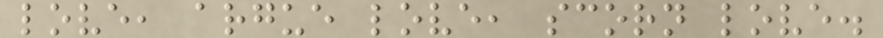love, argue love, scorn love.
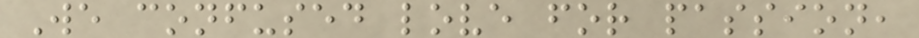We confused love for passion,
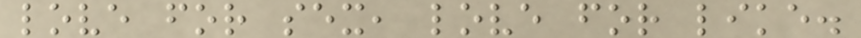love for sex, love for like.
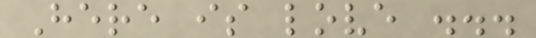Here is love ...
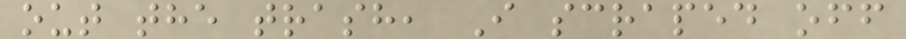out the trash, I scraped off
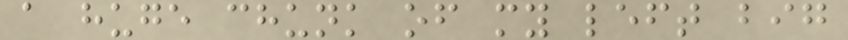a huge chunk of my left big
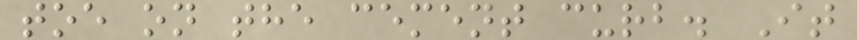toe on the cement curb. It
